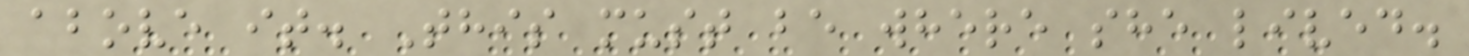above it. This must be where she lived.
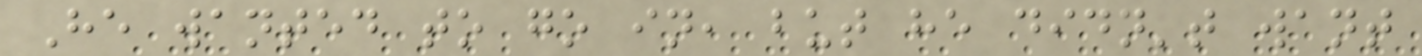He wanted to go in, but he didn't want
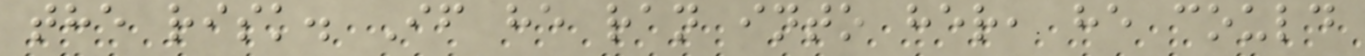the risk. If he ran into her, he could
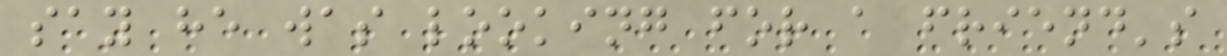say he was looking for a friend's
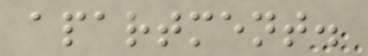apartment.
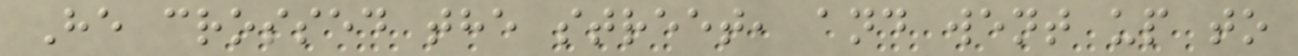He crossed the street, and went up to
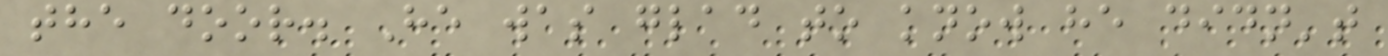the door. He was glad to know he didn't
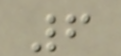6
